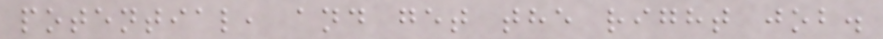potential, and get the right job.
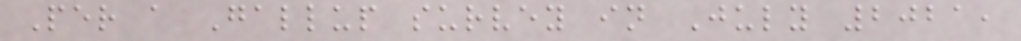Per a Gallup survey in July 2021,
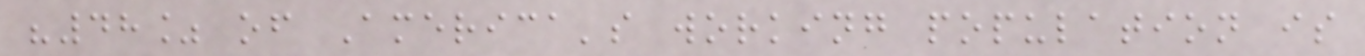"48% of America's working population is
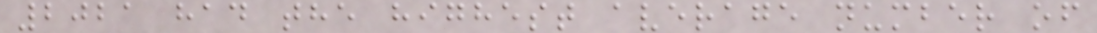2021 had the highest average number of
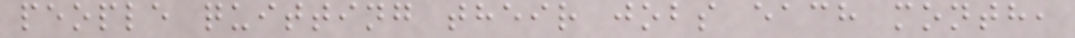people quitting their jobs each month,
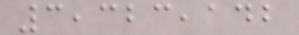3,323,142
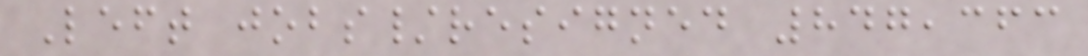Left jobs/resigned 847,363
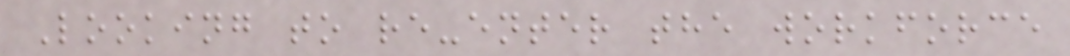Looking to re-enter the workforce
